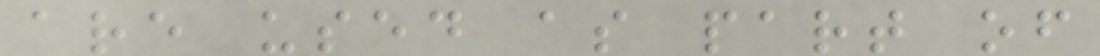are used as part of
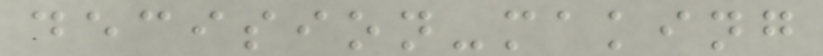decision-making
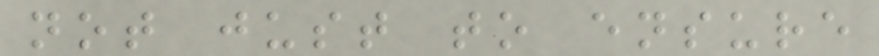not just to ensure
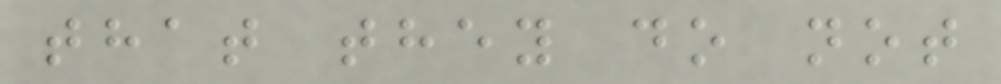that they do not
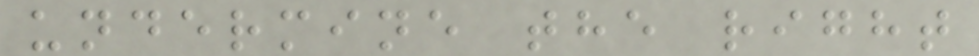undermine the right
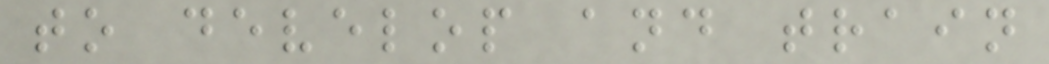to develop and train
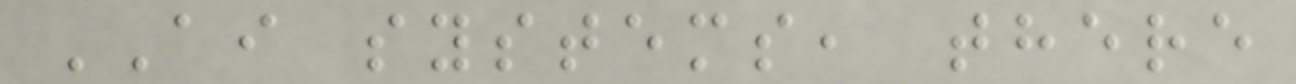AI systems, there
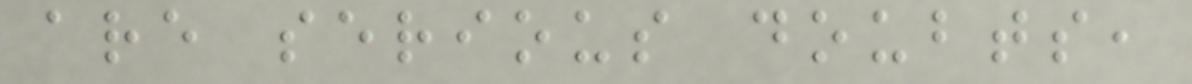are serious doubts,
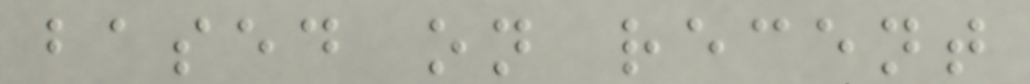based on recent
